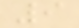9
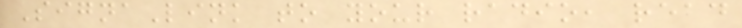SignaLink to your radio, read
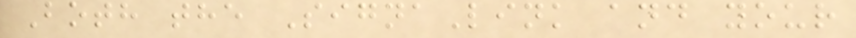Both the SignaLink and your
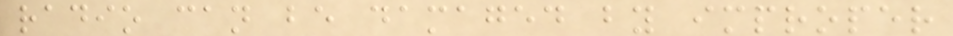radio can be damaged by improper
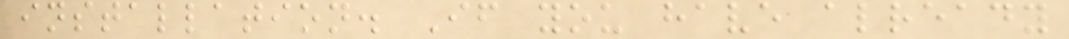installation. If you have already
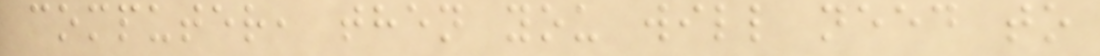computer, then you will need to
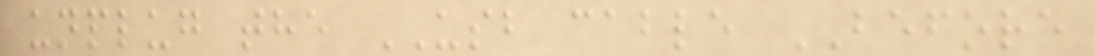unplug the USB cable BEFORE
